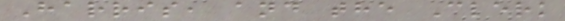Harris, and the Clerk
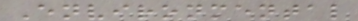Environmental
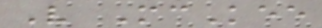V McKee
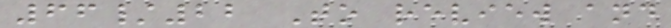66/22 To review and
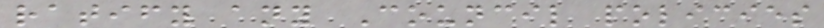ratify any Council policies
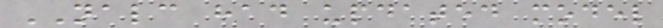NALC had updated model
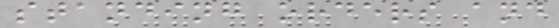standing orders and
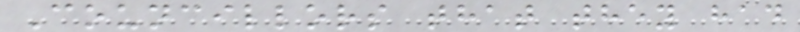Councillors that they had
